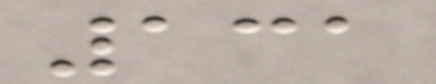131
